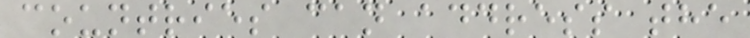countries can address the
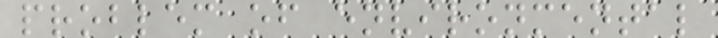problem of environmental
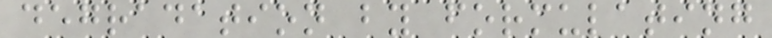degradation by formulating
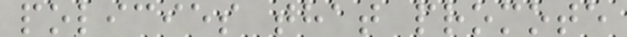policies that promote
